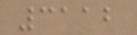3112
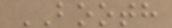BOOTH
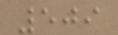509
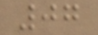07
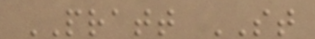PRATT ST
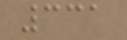331
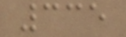335
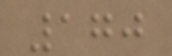170
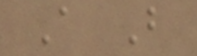A B
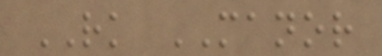RK MANOR
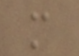m
